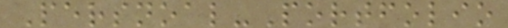Persnoal-Portfolio
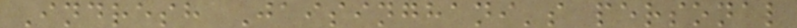Indresh Jaisinghani's personal
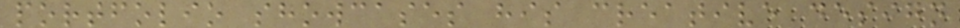portfolio showcases his creative design
